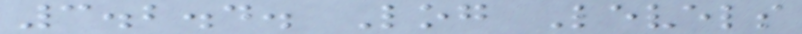3.2.4. Log Levels
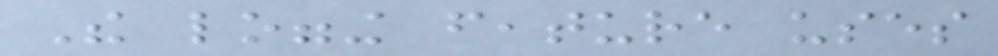The logging feature uses
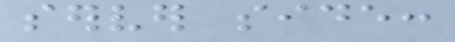server side:
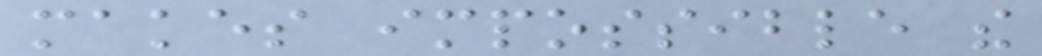makes impossible the
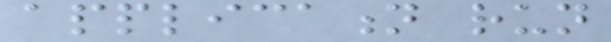application run
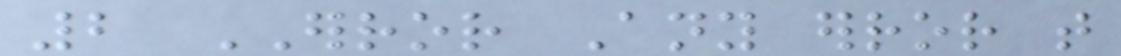2 ERROR Any error that
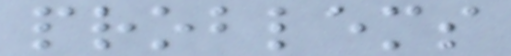problems
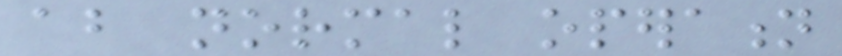about normal operation
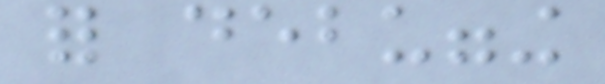for debugging
